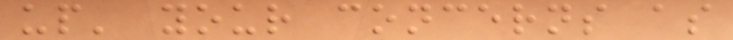up' your concerns as
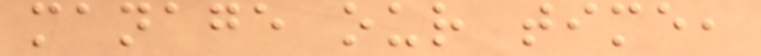manage our time,
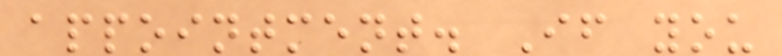appointment. If you
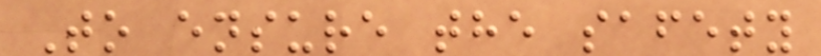To ensure the safety
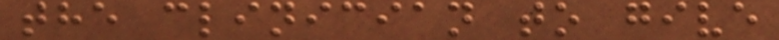the clinician to give
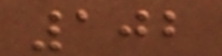102
